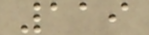119
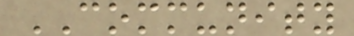COMMUNITY
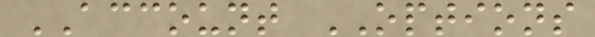ACCOUNT OPTIONS
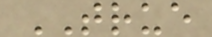TRUE
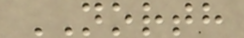NORTH
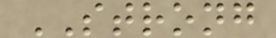STRONG
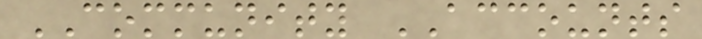COMMUNITY ACCOUNTS
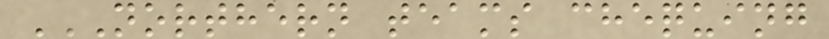NORTHERN TEAMS CHEQUING
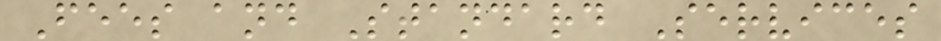Fees and Standard Services
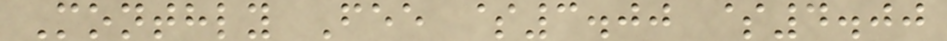Monthly Fee $3.00 $4.00
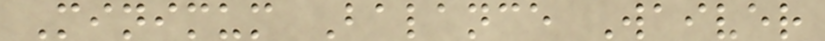Minimum Balance Waiver
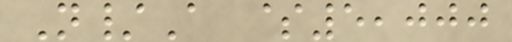N/A $5,000
